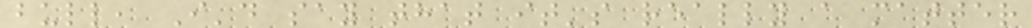bull, I'd say that it's really a matter
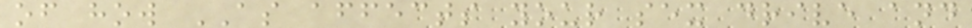of how AS affects your sex drive and
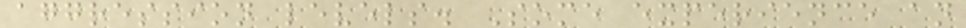aggression levels. Some experience an
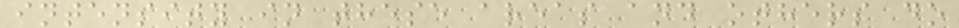intensity in these areas and others do
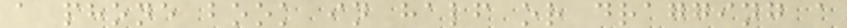a phone book in half or dragging a
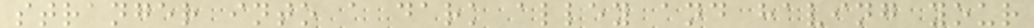stranger into a dark alley and having your
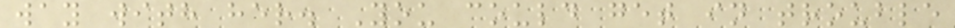way with her. You could get in trouble
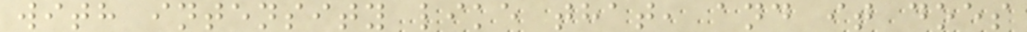with intensity like that, and it does
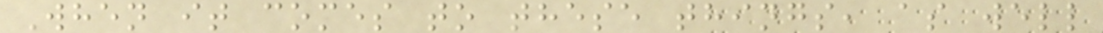When it comes to these things, as well
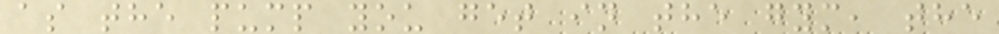as the pump you get in the gym, the
